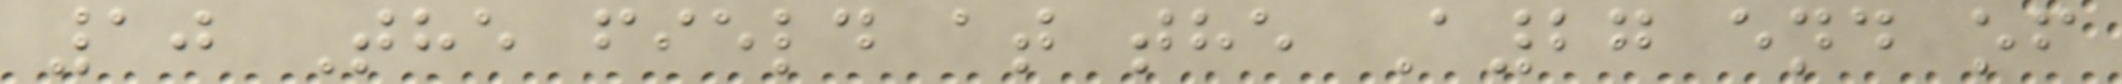10 The field at the A27 end of
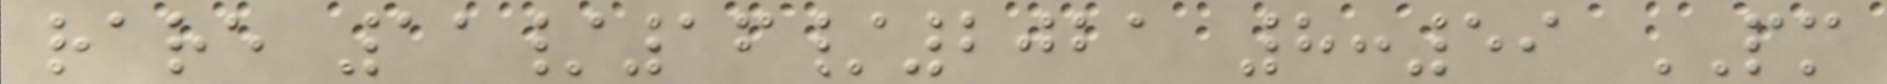rare 11/16/2021 8:59 PM
